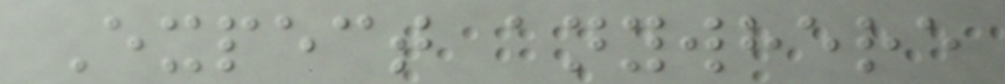Expect anywhere
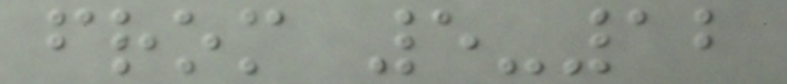from 5-12
